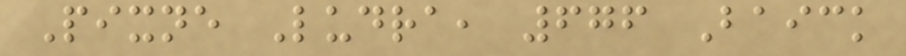Pixne Ludra, 676 Baick
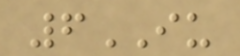6IU
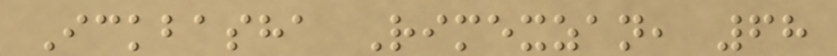Ickbasha Rimexzan, 68
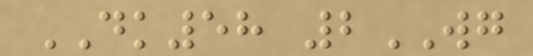DK58 2WG
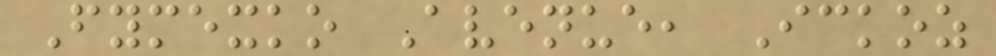Fymexko Avenue, Ickoz
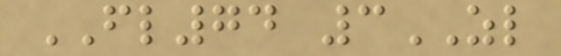FL74 3ZL
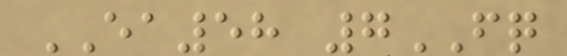EA58 7FQ
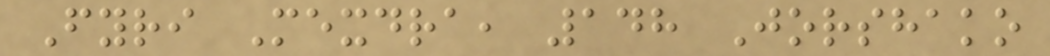Fyri Mexdra, 148 Jorshako
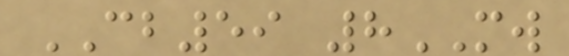CB59 8MW
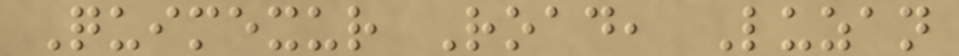Quimexur Road, Luzan
